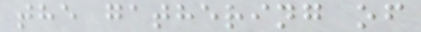the gathering of
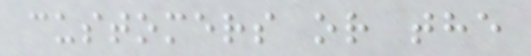customers or the
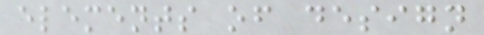elements of design
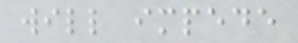will impede
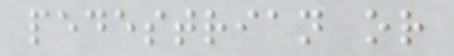pedestrian or
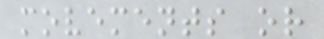movements or
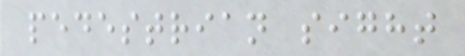pedestrian sight
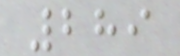289
